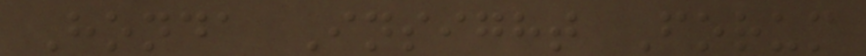Honda Insight Forum
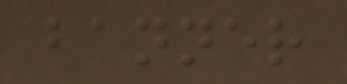banner
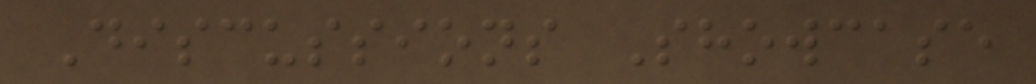Discussions Showcase
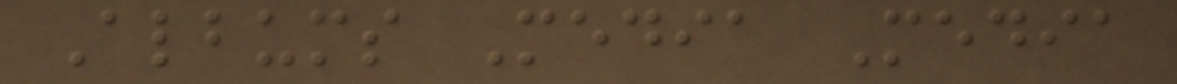Albums Media Media
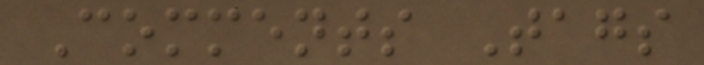Comments Tags
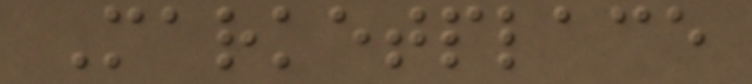Marketplace
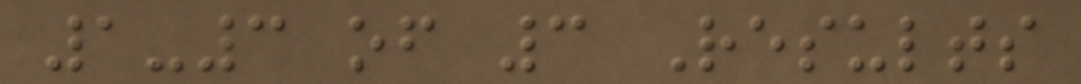1-3 of 3 Results
